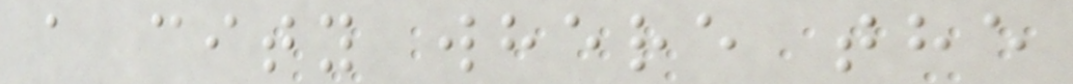a city where the
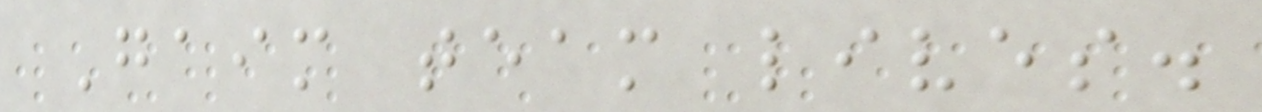Gaim team lives.
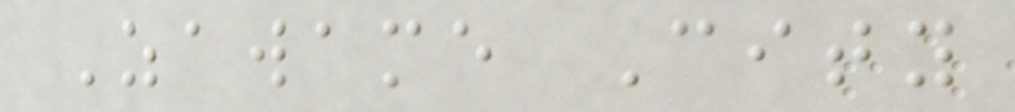Zawame City
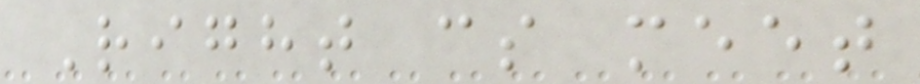Right cs meet
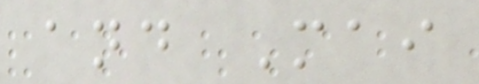and Mai
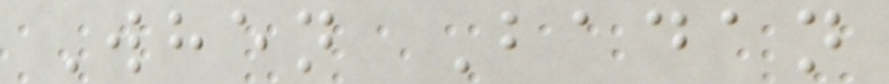When Badan
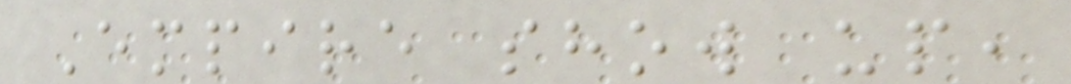Empire show up,
